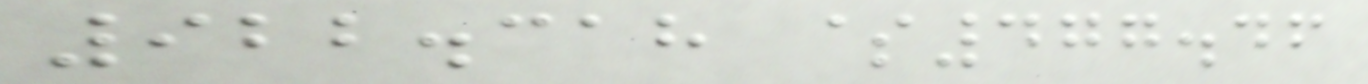922.318 $477.46
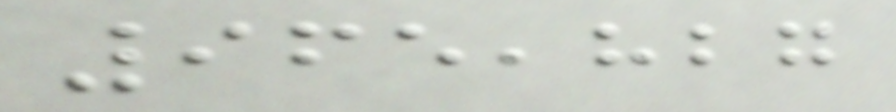965,827
